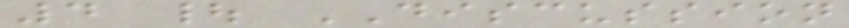4 | DISCUSSION
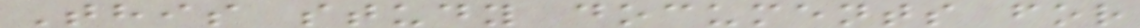This study documents for
